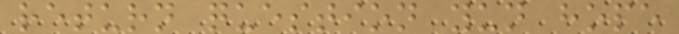return question yun hope
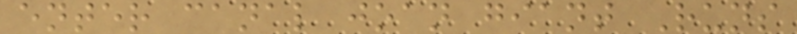enter canal joan giant Runs
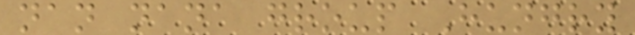nan nana group Hungry
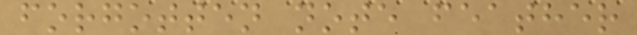forgotten note feather
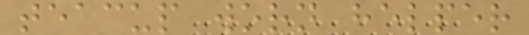teacup worn helper
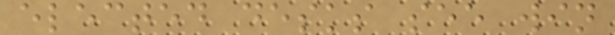elected desks see win
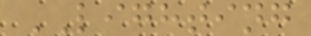LIGHTING
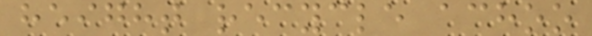height recycle achoo
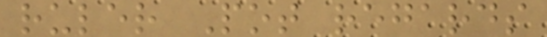ruler Pot regards
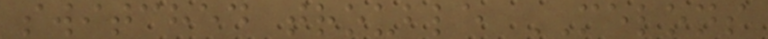switched trouble MELONS
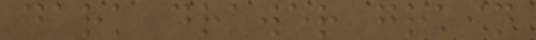dark drawer grain
